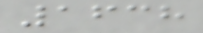1638
